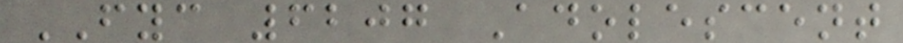FYC 6207 Adolescent
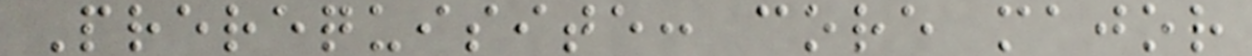Prerequisite: core major
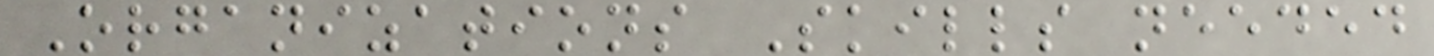Organizations Skills needed
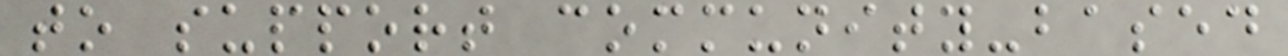to support community-based
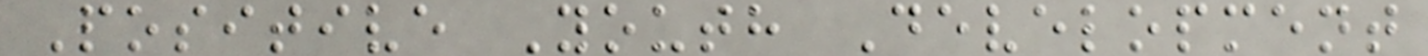Positive Youth Development
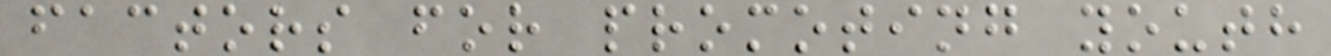factors for promoting youth
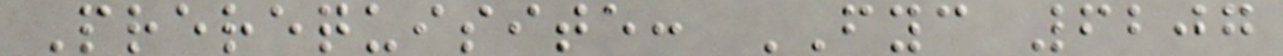Prerequisite: FYC 6207
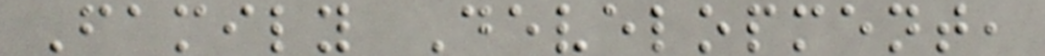Family Development,
